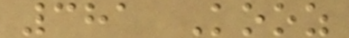381 Kooz
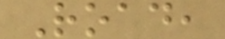Road,
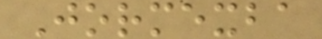Jormexba
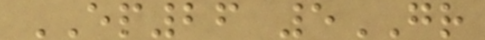EP26 5GR
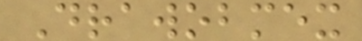Drawobmex
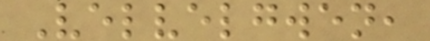Velvelgwen,
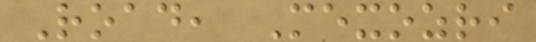Road, Mexozri
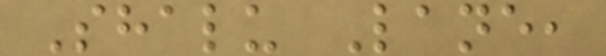Shalu Lane,
